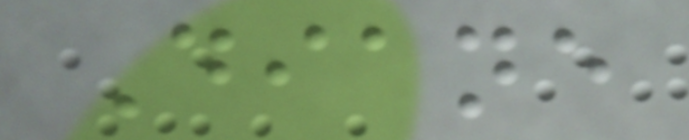Diane
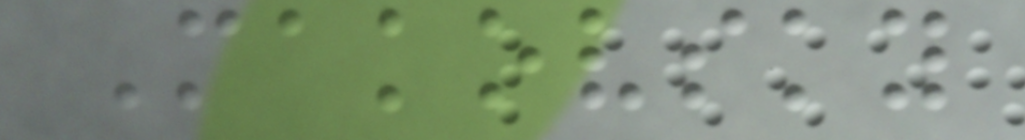Makovsky
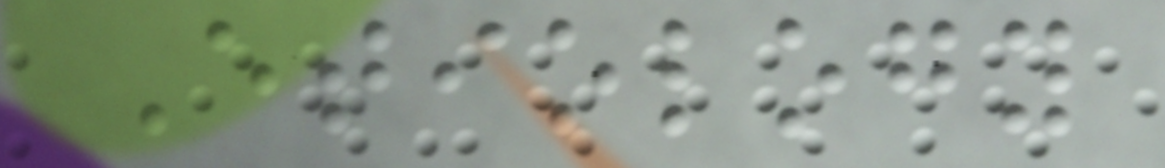Etiology
